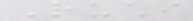Ruchi
